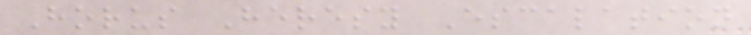Horus Heresy Escalation
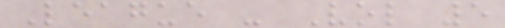League - Vol 5
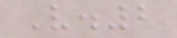V.2
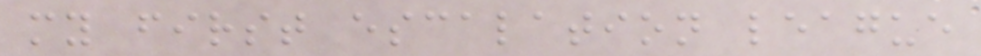my first escalation league
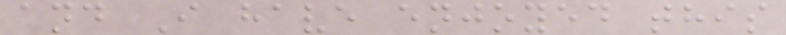and I have enjoyed this
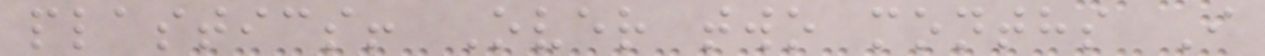plastics! Over two months I
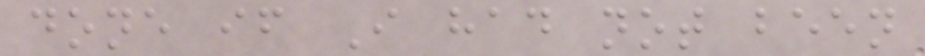done if I had not been
